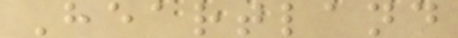Heartland
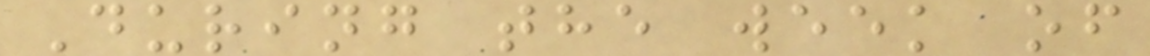During the week of
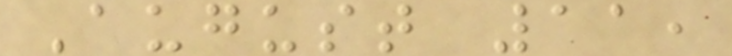August 11,
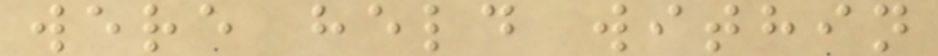were held within
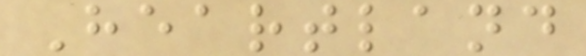Heartland
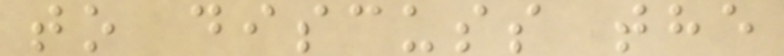to discuss the
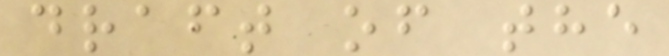draft of the
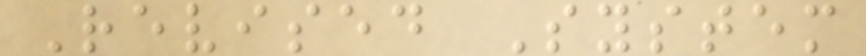Revised System
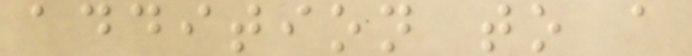addition to a
